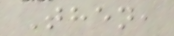Then,
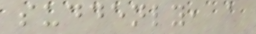suddenly, a
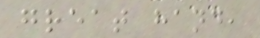great hand,
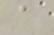a
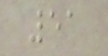51
